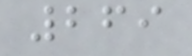269
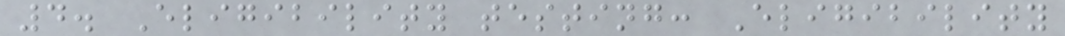4. Eligibility testing: Eligibility
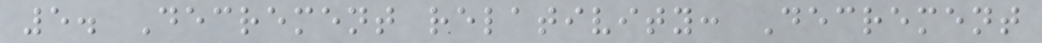5. Decrement relativity: Decrement
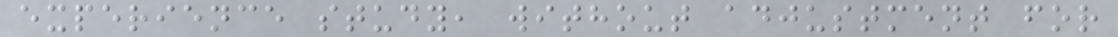experience study, without adjustment for
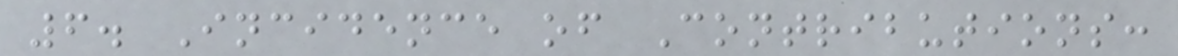6. Incidence of Contributions:
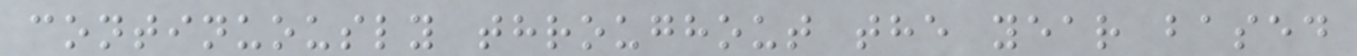continuously throughout the year based
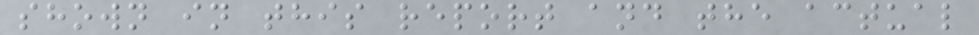shown in this report and the actual
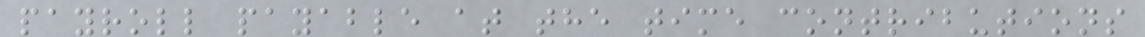payroll payable at the time contributions
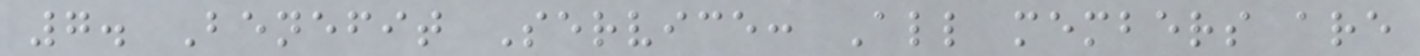7. Benefit Service: All members are
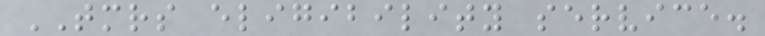TMRS eligibility service.
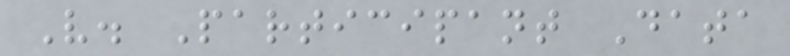V. Participant Data
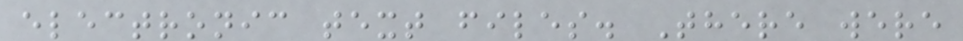electronic text files. There were
